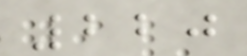220
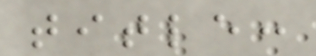title:
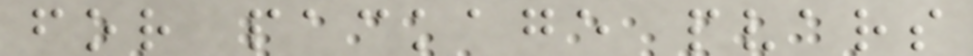for package pvars
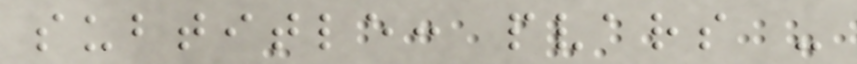subtitle: pvars -
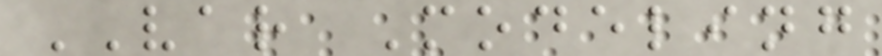VAR Modeling
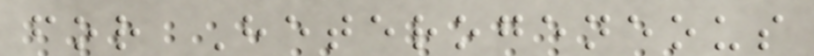for Heterogeneous
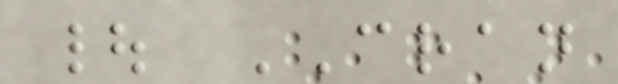| CRAN
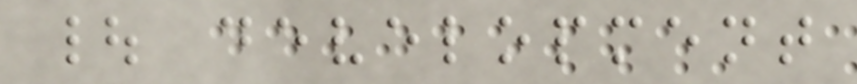| development
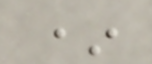*
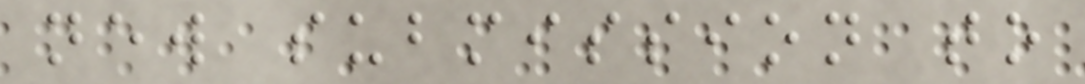new submission to
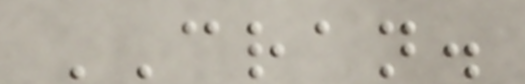CRAN.
